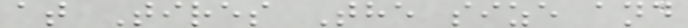at Tires The size and
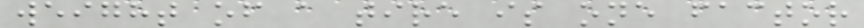weight of a tire is one factor
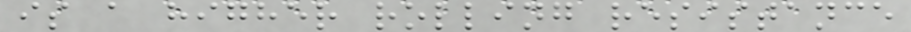is a higher rolling resistance
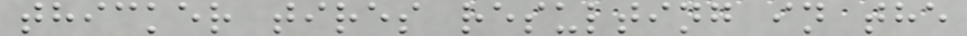thicker tires resulting in the
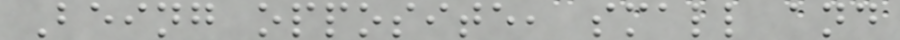Being opposite, small and
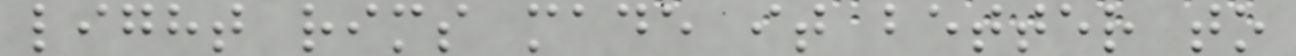light rims made it better to
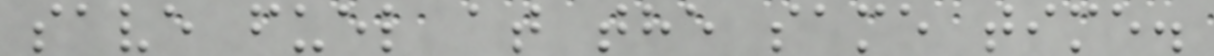save fuel at the same time.
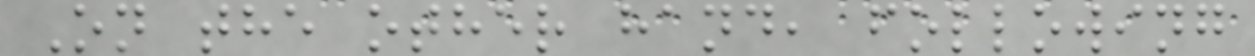On the other hand, following
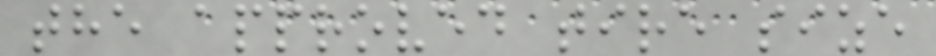the approved tire size
